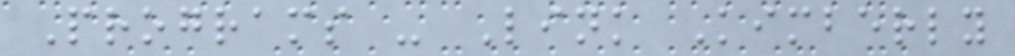Programs - Link Kimberly
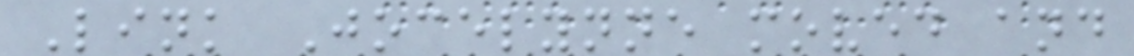Link Jocelynne moved and
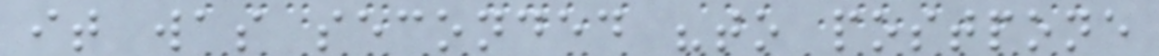it was seconded "to postpone
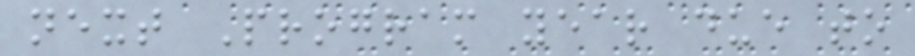next Program year due to
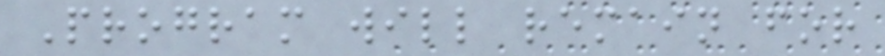Program will remain for
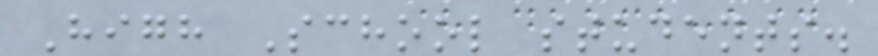High School students.
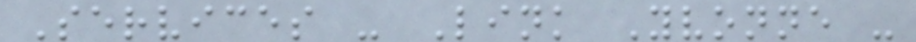Services - Link Yvonne -
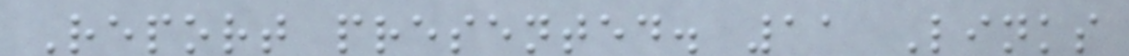Report presented. 11 Links
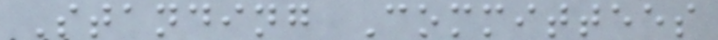Standing Committees
